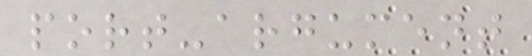port-argument
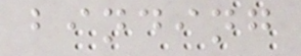binding
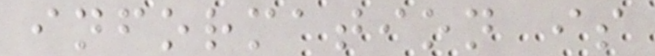information is
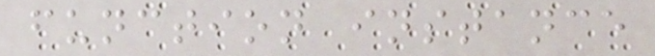function instance
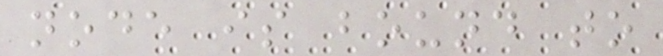node is bound to
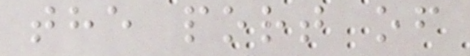the port of
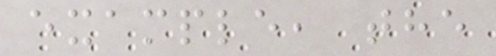example, the
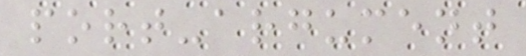port-argument
